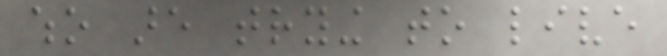who are trying to live
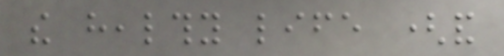the healthy life (and
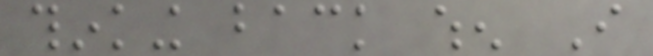thinking back when I
